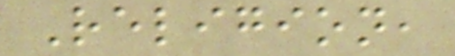Religion,
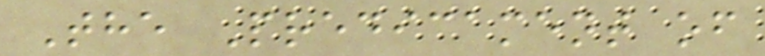The Predicament of
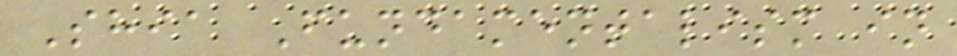Shia Fundamentalism in
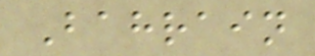Bahrain
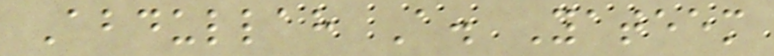Abdullah A. Yateem
